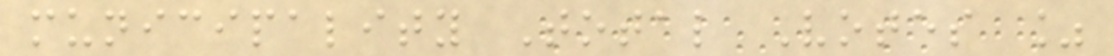municipality Total Votes %
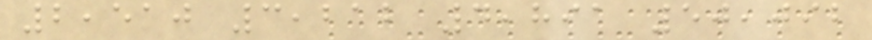2,510 3,212 4,891 50,092
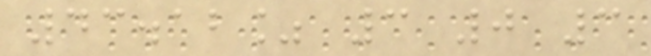43.12% 3 0 3
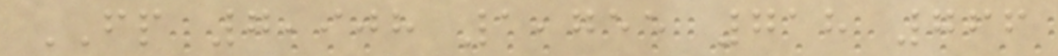FP 7,908 1,755 718 766
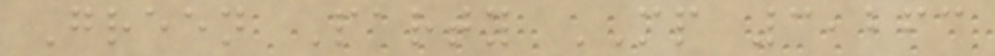Green Party MP 3,263
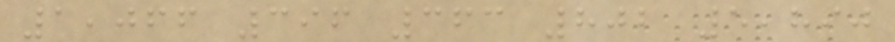1,066 396 363 802 5,890
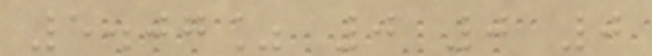5.07% 0 0 0
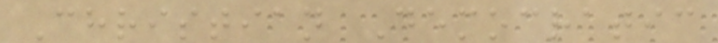Christian Democratic
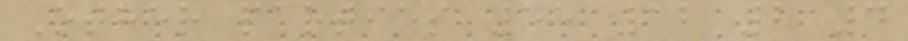Other parties 55 12 2 4
